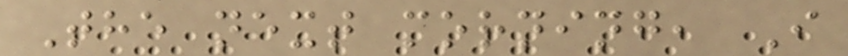The next morning, I
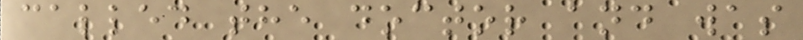called the doctor and was
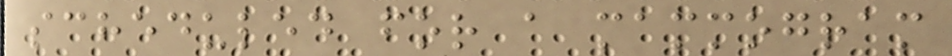scheduled for a mammogram
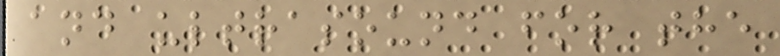and ultrasound for the
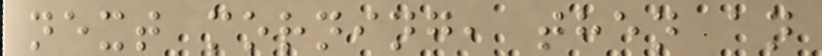next morning, then an
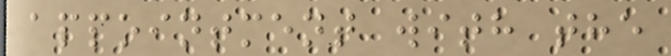appointment with the
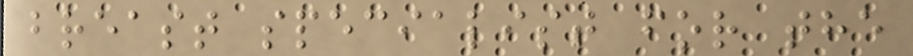breast specialist for the
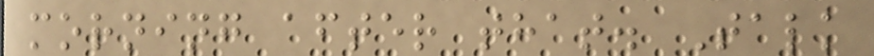morning after that. Talk
